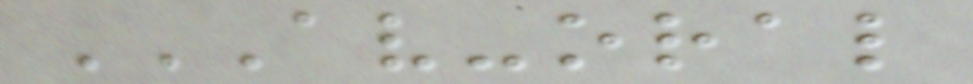AV-ORAL
